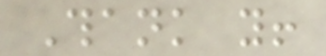Thank you!
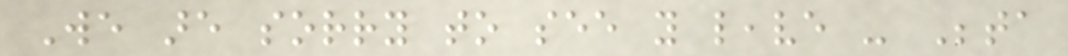We are sorry to see you leave - Beta
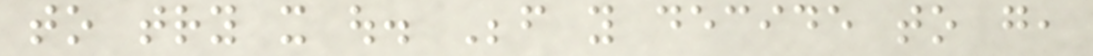to try it out. Before you decide to go,
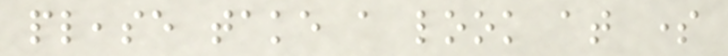please take a look at some
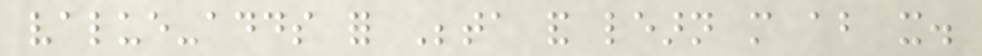value-adds for Beta and learn more about it.
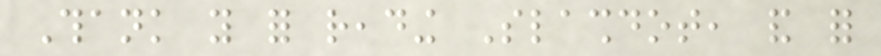Thank you for reading Slashdot, and for
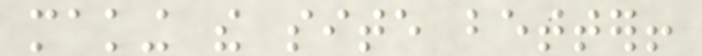making the site better!
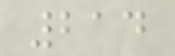214
